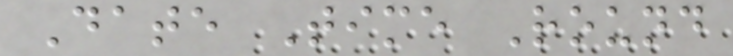Date Time Round
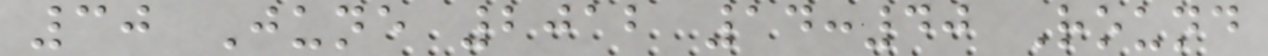30 June 2012 14:40 Round
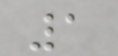1
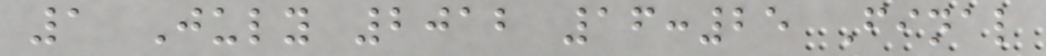1 July 2012 16:25 Final
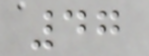47
